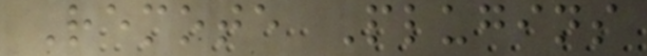Remote Plugins
